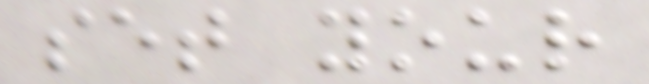set your
